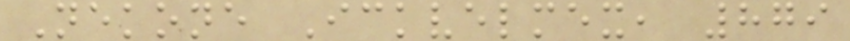Nekone Ickvelmex, 879
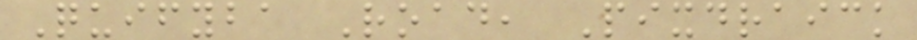Quifyba Road, Pixdraick
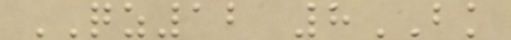QZ12 8BK
